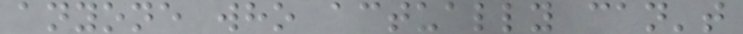anyone who actually can't
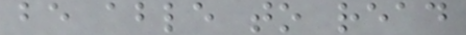be able to read
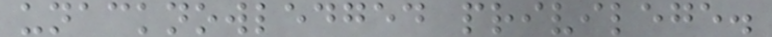unacknowledged privilege.
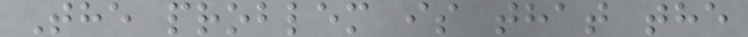The problem is that the
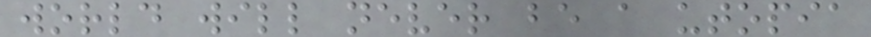world will never be a utopia
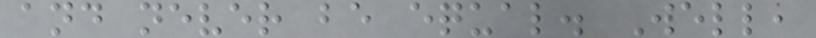and never be equal. Well,
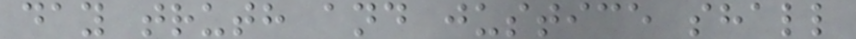day truth and justice shall
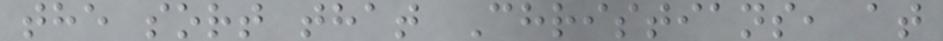the sort that Christians, at
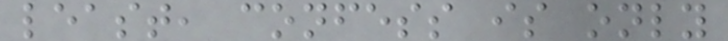least, confess is only
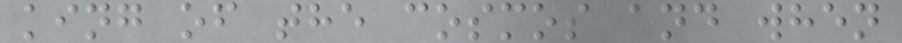king of the cosmos and when
